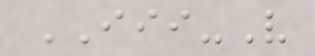III-V
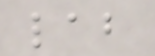lab
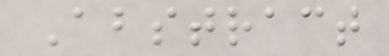Abstract
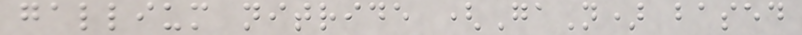gallium nitride (GaN) based
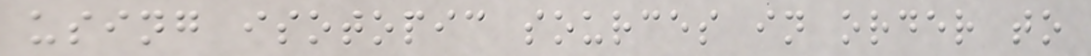using isotopic sources in order to
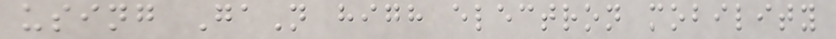using GaN high electron mobility
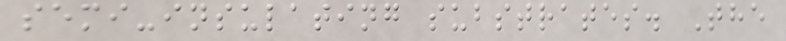semi-insulating substrates. The
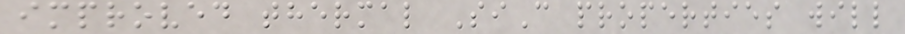improved thermal SiC properties will
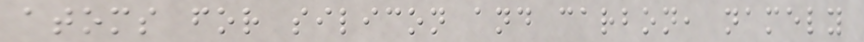atoms for silicon and carbon, namely
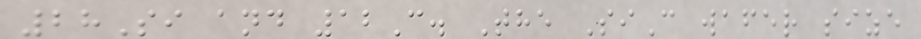28Si and 12C. The SiC wafer size
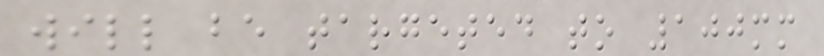will be targeted to 100mm
